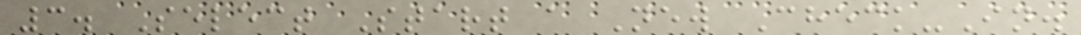3. Select Start a New Check-In.
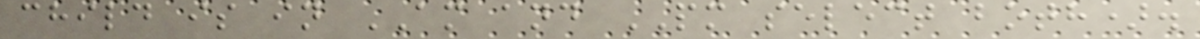child is in AM and PM select both).
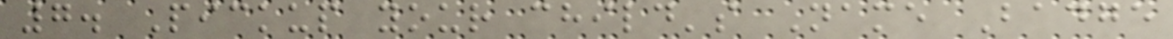7. Pickup your child's Name Badge
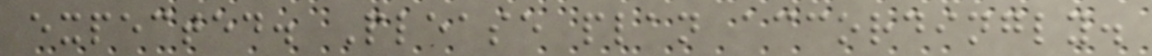expected. Please plan accordingly.
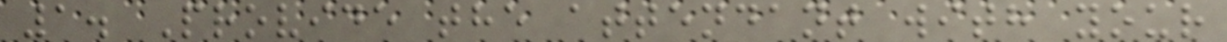1. Provide the attendant with your
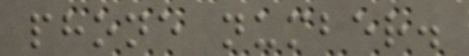phone number.
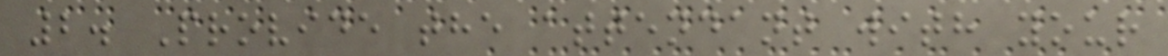2. Provide the attendant with your
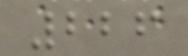226
